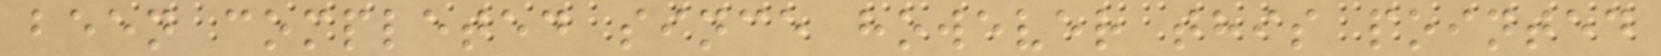been completed since however this pointed
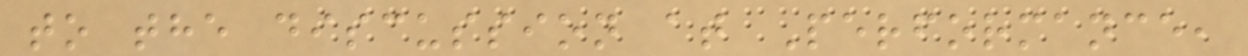to the discussion at Performance,
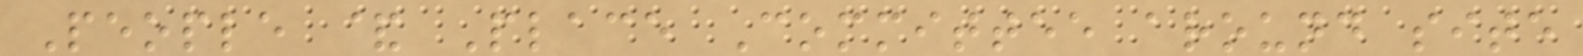People & Place Committee around site
